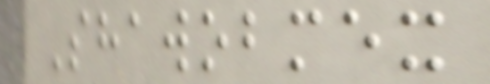Shawobmex
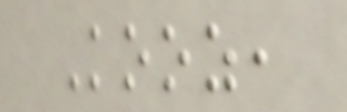Kooz,
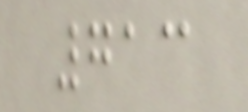713
